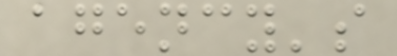agency's
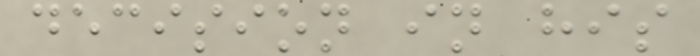decision in his
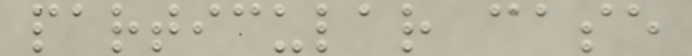particular case
